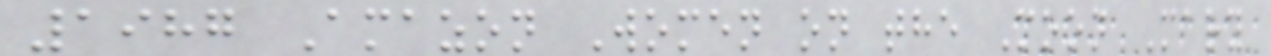1987 Amazon Women on the Moon Mary
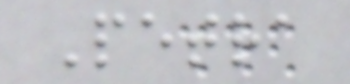Petra
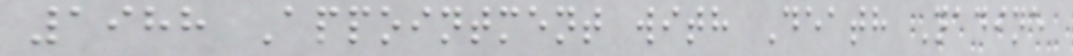1988 Appointment with Death Nadine
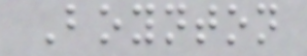Boynton
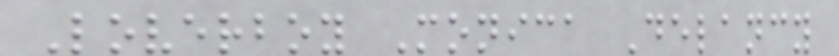Loverboy Monica Delancy
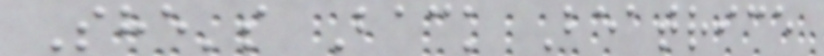She's Back Beatrice
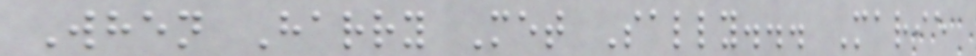When Harry Met Sally... Marie
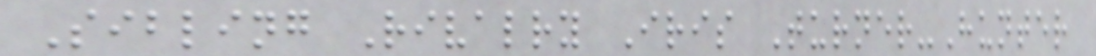Sibling Rivalry Iris Turner-Hunter
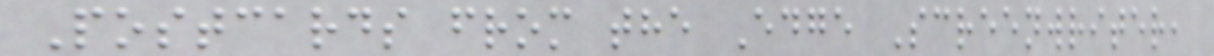Postcards from the Edge Screenwriter,
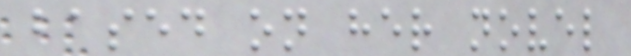based on her novel
